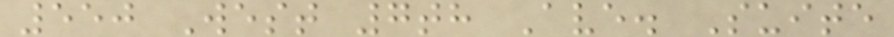550 West 7th Ave. Suite
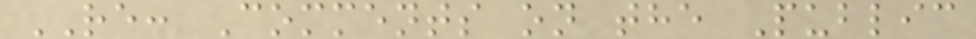RE: Comments on the Public
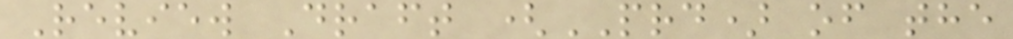Review Draft (PRD) of the
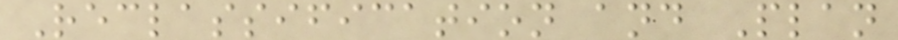Reclassification and Plan
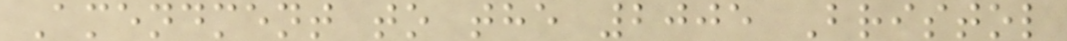Amendment to the 2005 Bristol
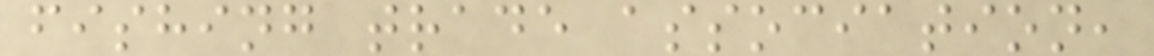fishing trade association,
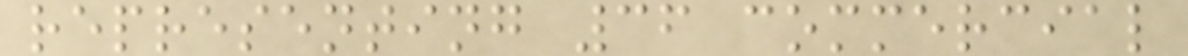representing 36 commercial
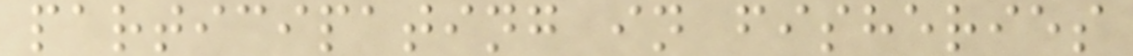participating in fisheries
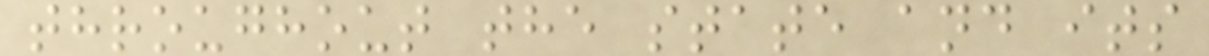throughout the state and its
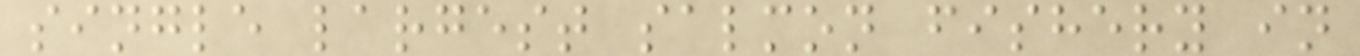single largest salmon fishery in
